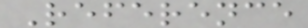Reference
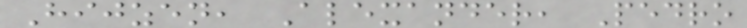Hijzen, Alexander, Pedro
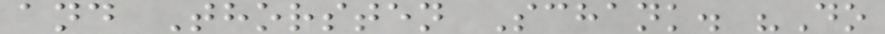and Thorsten Schank. "Do
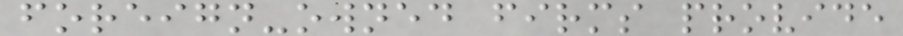foreign-owned firms provide
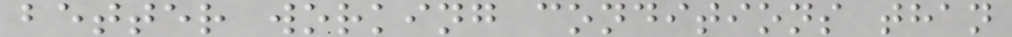better working conditions than
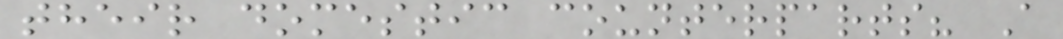their domestic counterparts? A
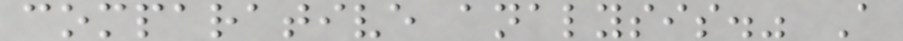comparative analysis." A
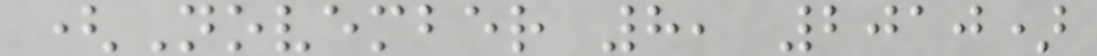(November 8, 2010)
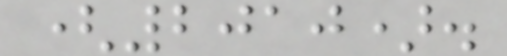(2010).
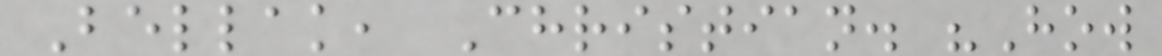Bellak, Christian. "How
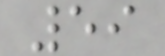59
